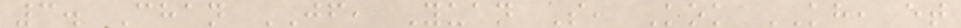3. Chan JF, Yuan S, Kok KH, et
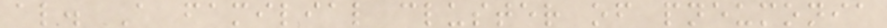al. A familial cluster of pneumonia
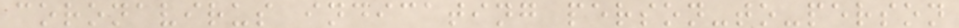coronavirus indicating person-to-person
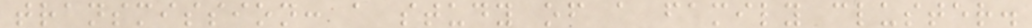transmission: a study of a family cluster.
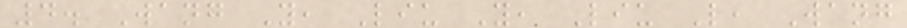4. Wang Y, Liu Y, Liu L, Wang
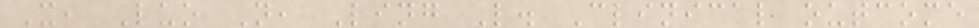X, Luo N, Ling L. Clinical outcome
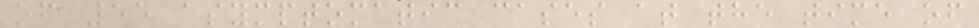of 55 asymptomatic cases at the time of
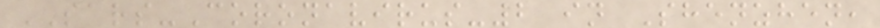SARS-Coronavirus-2 in Shenzhen,
